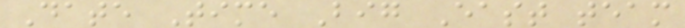Date Time Big East team
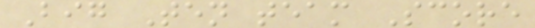Big Ten team Score
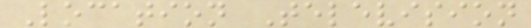Location Television
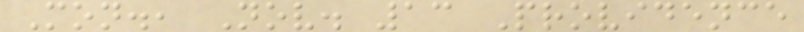Mon., Nov. 13 Providence
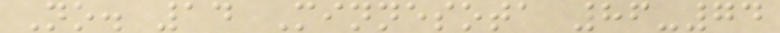No. 14 Minnesota 86-74
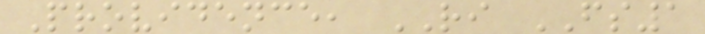Providence, RI FS1
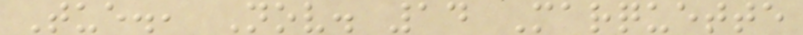Tue., Nov. 14 Marquette
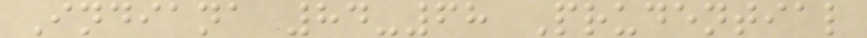Indiana 84-68 Prudential
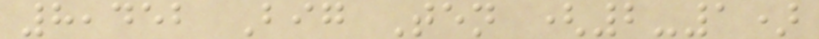8,452 Big Ten (2-1)
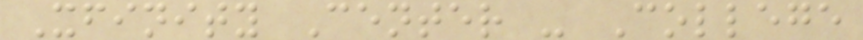Xfinity Center - College
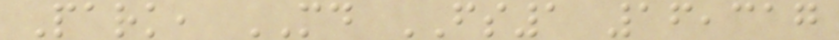Park, MD FS1 16,317
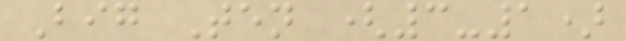Big Ten (3-1)
